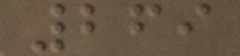269
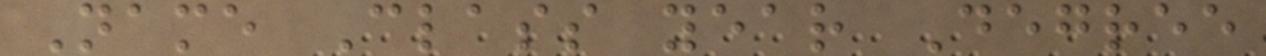Name Class year Degree
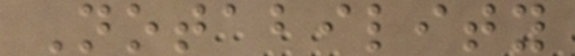Notability
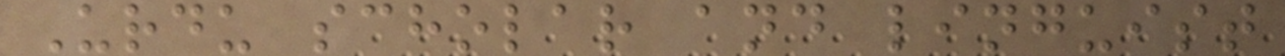Urdu scholar and linguist
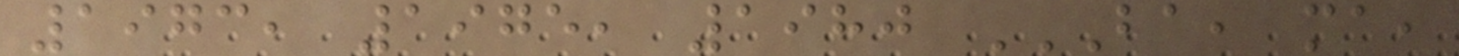1973, 1975, 1980 BA, MA,
